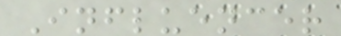Influencer
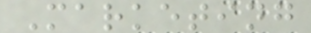Marketing
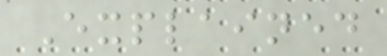Explained
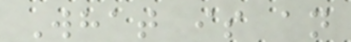What is an
